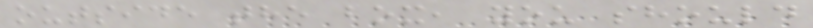outside the box, you should
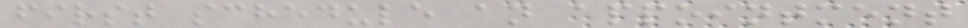first schedule an appointment
